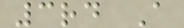3rd A
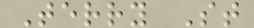Terry St
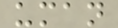uman
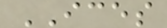ICES
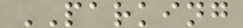PARKING
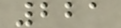221
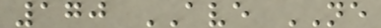170 AVE NE
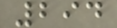294
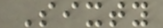Sixty
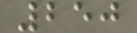250
